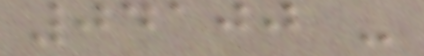04100 -
